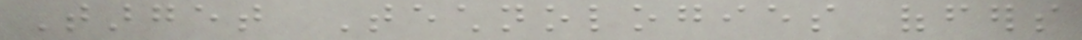Target Technologies offers
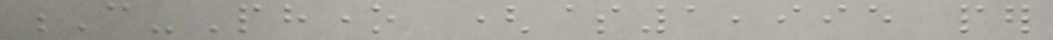C-Phone ($1,995 per
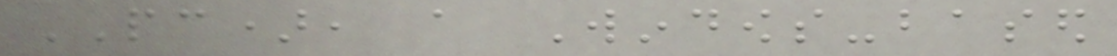PC), a Windows-based
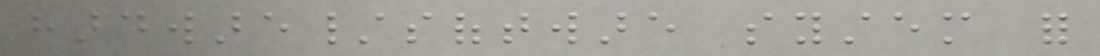hardware/software system for
